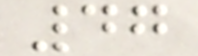47
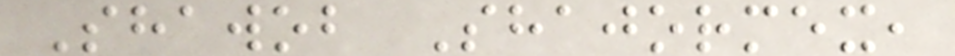Shawob Shajormex,
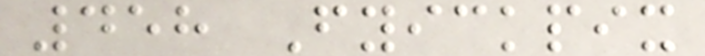458 Fyickpix
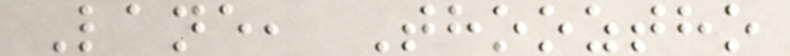Lane, Thooztho
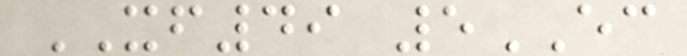XF49 5EC
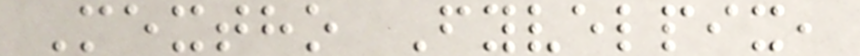Mextho Fyvelpix,
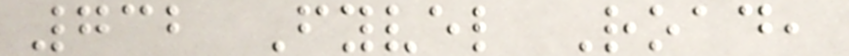732 Fyvel Road,
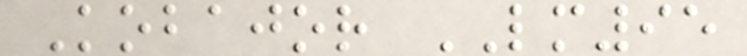Kobajor LM95
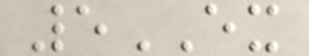5EX
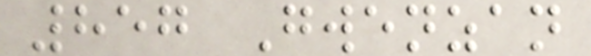857 Gwenzan
